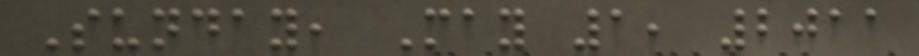Sunday, May 1, 2011
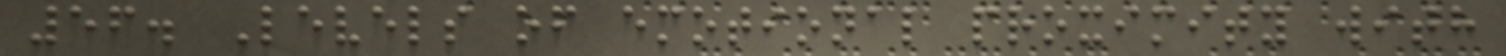56. Levels of emotional proximity with
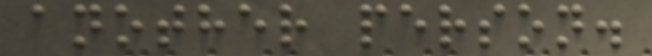another person.
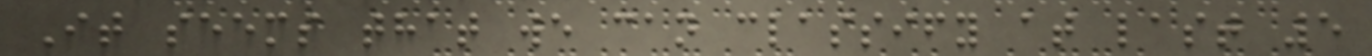It seems that we can classify at last 5
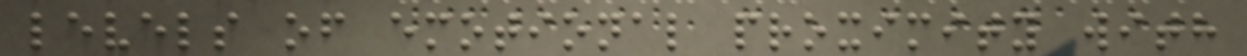levels of emotional proximity with
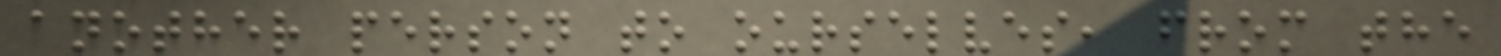another person to ourselves, from the
